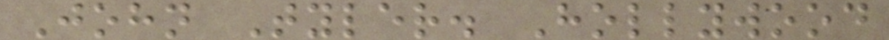John Tyler. Hollywood
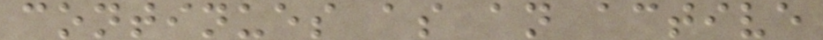continues as an active
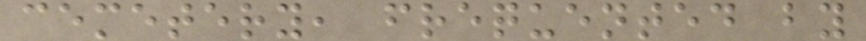cemetery, frequented by
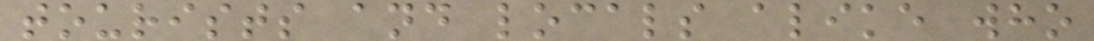tourists and locals alike who
